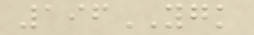196YGK
